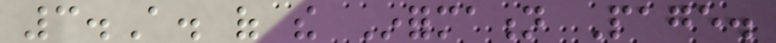3.A. of the Information Page.
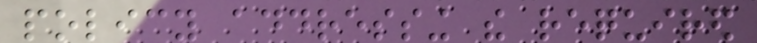policy addressing the required
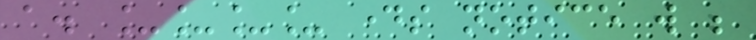a. ____ days notice will be
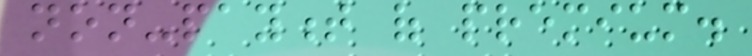non-payment of premium.
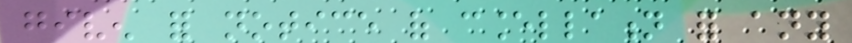given for notice of cancellation for any
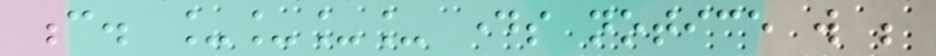c. ____ days notice will be
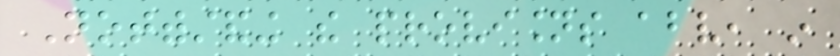Notwithstanding the provisions above, in
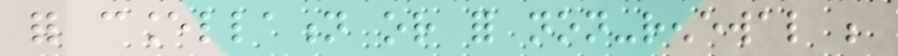for cancellation or for non-renewal be
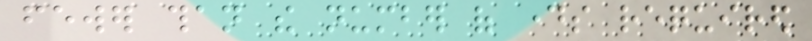fewer than the number of days required
